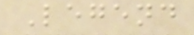Legend
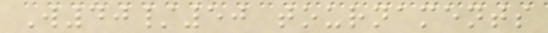W40/50 tournaments
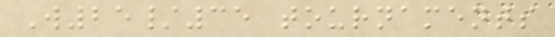W25/35 tournaments
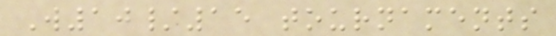W10/15 tournaments
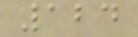124
